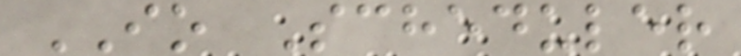IO Scheduler
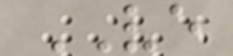VE
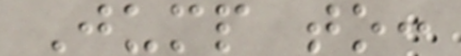Jump to:
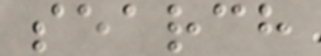search
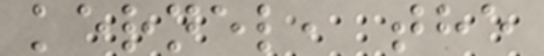kernel, the
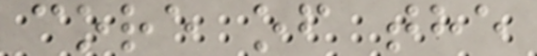core of the
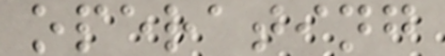operating
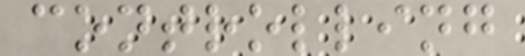controlling
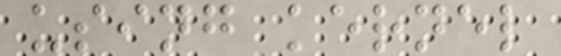using kernel
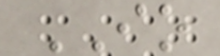IO
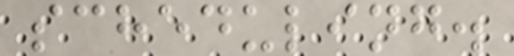scheduling.
